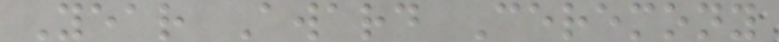Year Award Ceremony
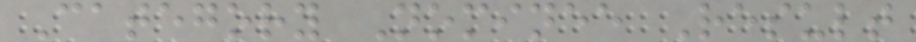Category Nominee Result
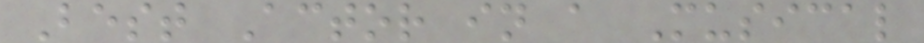Best Actor in a Musical
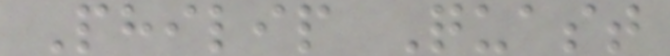Philip Quast
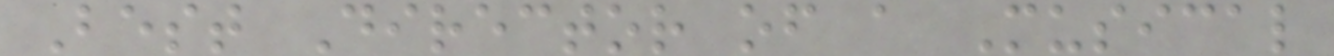Best Director of a Musical
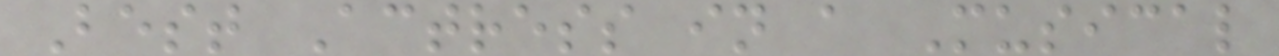Best Actress in a Musical
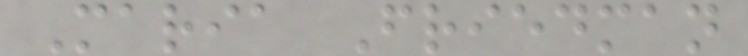Maria Friedman
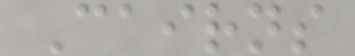Cairns
